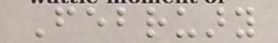February
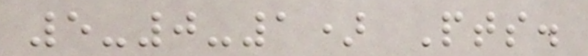5-0-1) Pts.
